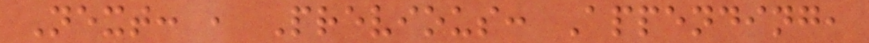Next: , Previous: Appending,
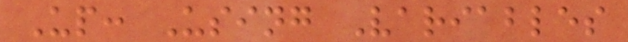Up: Using Variables
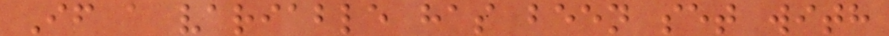If a variable has been set with
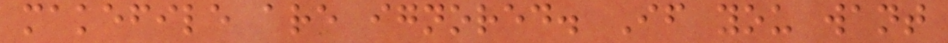makefile are ignored. If you want
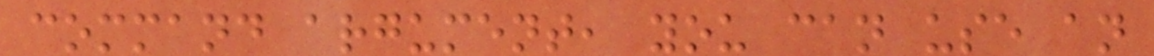command argument, you can use an
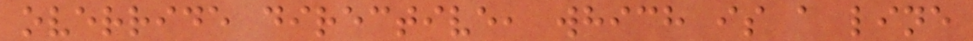override directive, which is a line
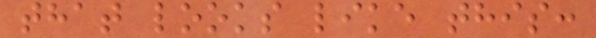that looks like this:
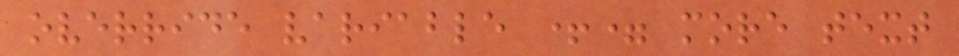override variable += more text
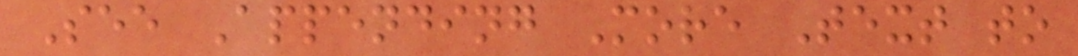See Appending More Text to
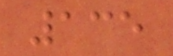135
